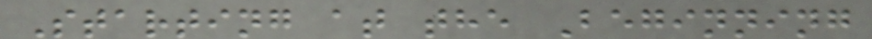Starting at the Beginning
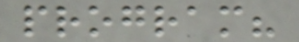program?
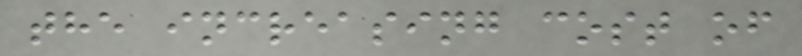the increasing cost of
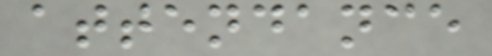attendance
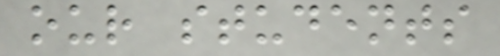our students
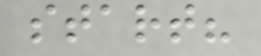start?
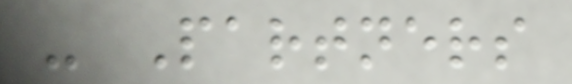- Partners
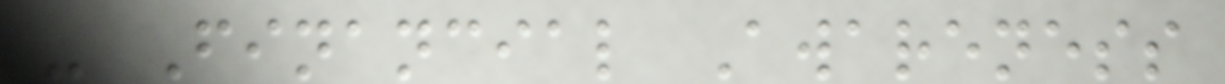- Financial Awareness
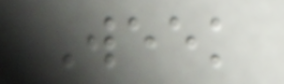Week
